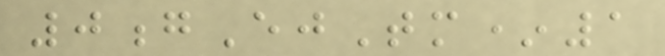0gEjTm*1
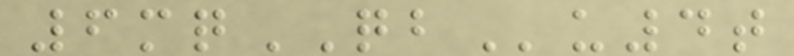6mqQBu4t
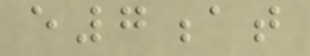e7at
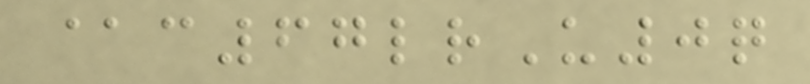@c67lrU0q
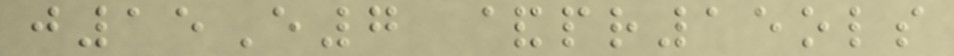j15E7 &pr15ols
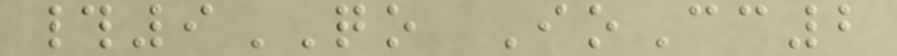#9QO IoCc2
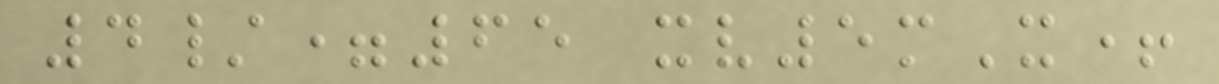4/=65 xv5mX+
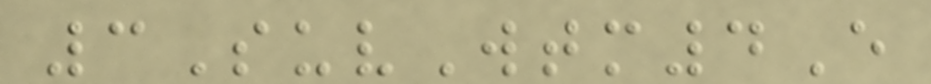3SuvWtm4E
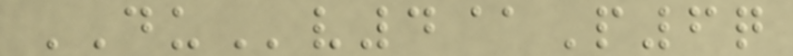DUv4@P6q
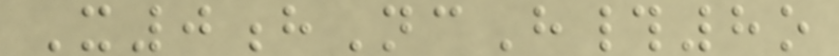X0hNcH#8o
